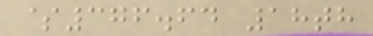$376.64 18th
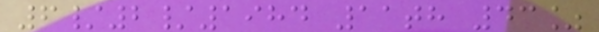6/2/1984 11th 43%
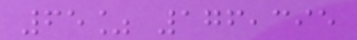65% 176,395
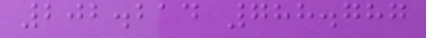202.214 788.787
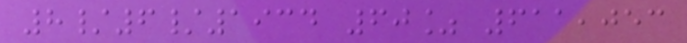8/6/1934 60% 611,053
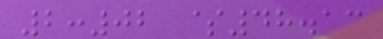2:02 $48.13
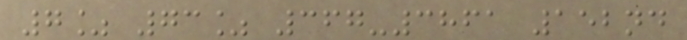7% 73% 367-3861 152nd
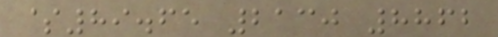$89.65 2130 8862
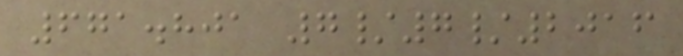671.801 7/7/2016
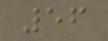56
